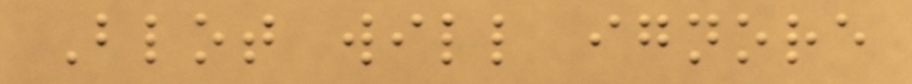Blot will ignore
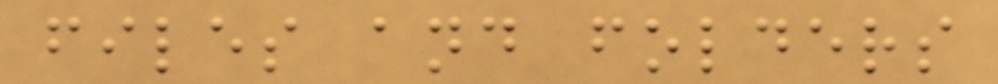files and folders
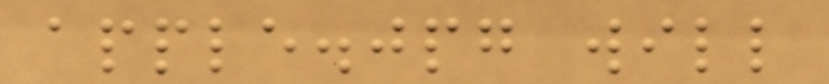apple.jpg will
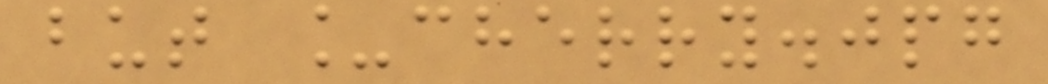but _cherry.jpg
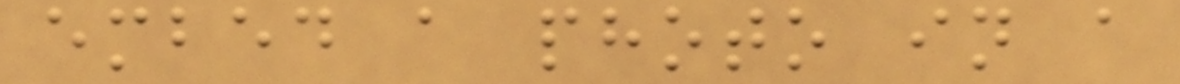embed a photo in a
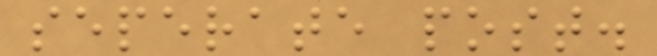seperate post.
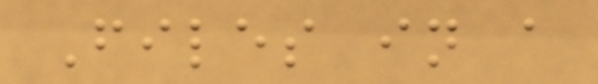Files in a
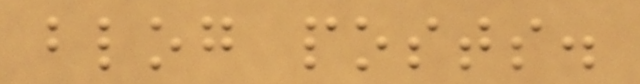blog posts.
